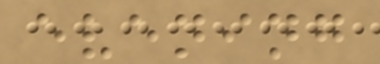evening
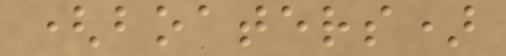(boaters)
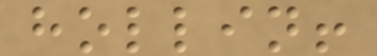hollin!
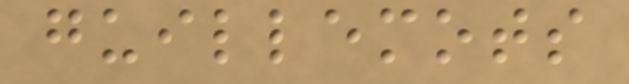guillemots
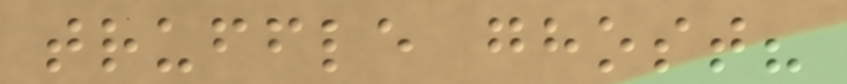truffle ghost?
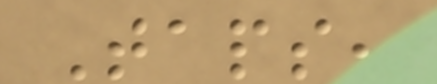Taps,
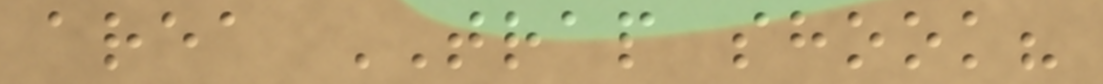area TRAP shook?
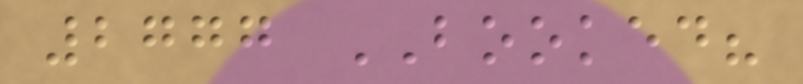2777 BOOKED?
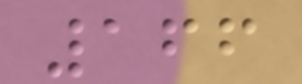166
